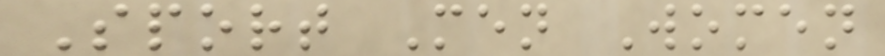Sport Men Women
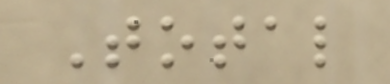Total
